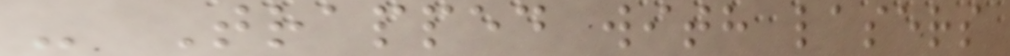- Trapped with lasers
